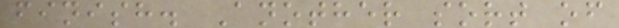finish. Another sort of
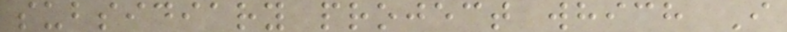subsidiary project which I
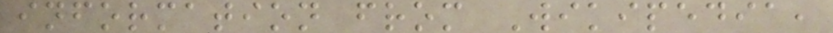information from Wikipedia,
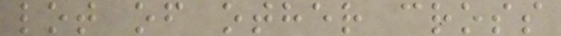lot of other cross
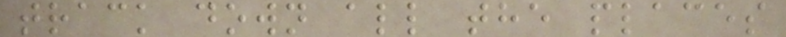track down all the places
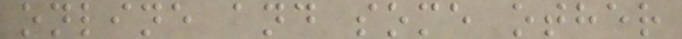online and some other
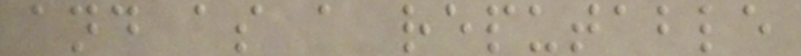and as a reputable
